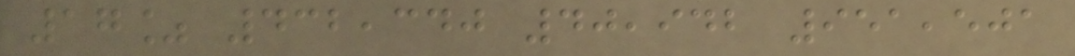17% 432,340 40,942 951,501
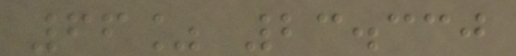66% 23.330
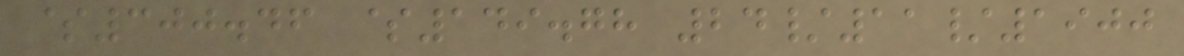$300.46 $149.78 24/11/1900
